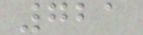721
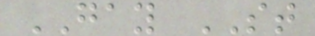GAY ST
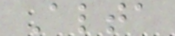Alta
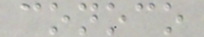conoco
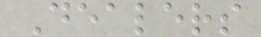Dealers
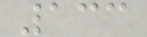133
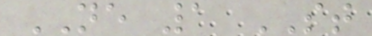NE 1 ST
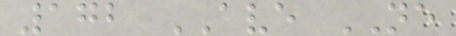172 AVE NE
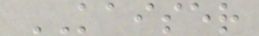KAISER
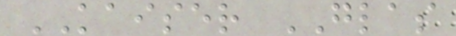KAISER GLAS
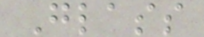Glass
